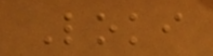Loki
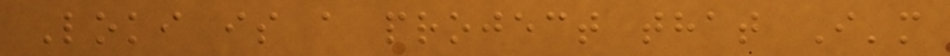Loki is a project that I'm
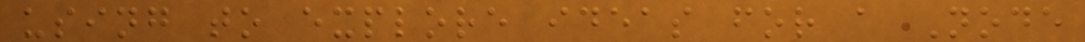using to explore ideas for a Node
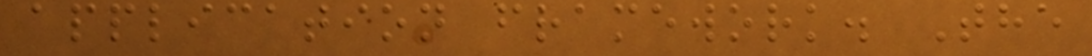application framework. The
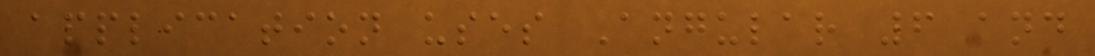application uses Angular 6 and
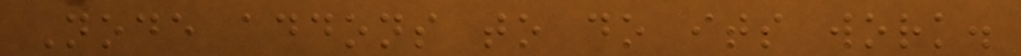Node addons to do its work.
